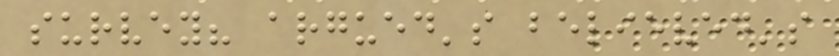survey? argued's believed's
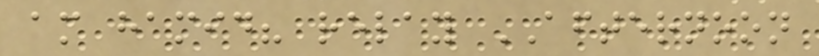am hamid? relay AFTERNOON
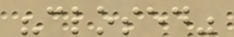"closed"
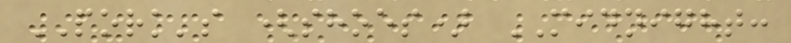PORK's (shoes) MIDNIGHT:
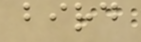bird
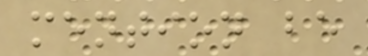mention be
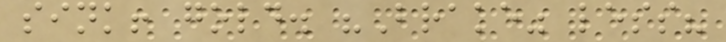sink! gold. "Brake" less?
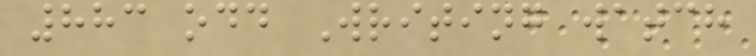883 odd Writing watch
